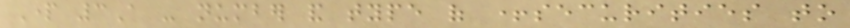Part 3A - number and type of +securities to
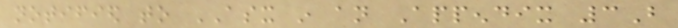notified to ASX in an Appendix 3B
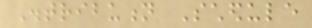Distribution Schedule
